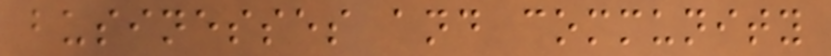businesses and community
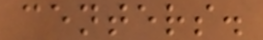centers.
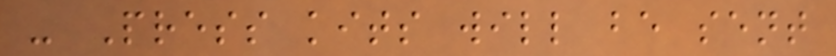- Press kits will be sent
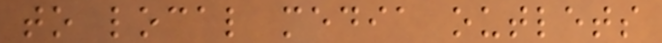to local media outlets
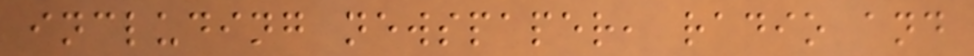including newspaper, radio and
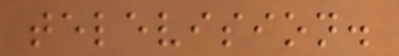television.
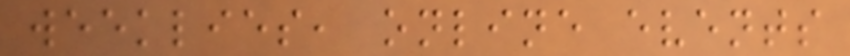weeklies, online events
